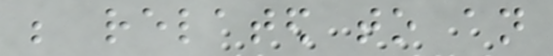be related to an
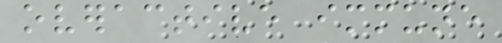overactive immune
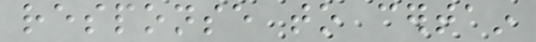response to certain
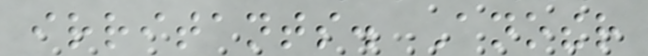irritants. Another
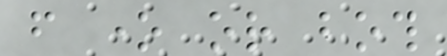from one or both
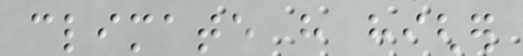climate have higher
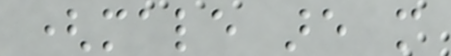(male are more
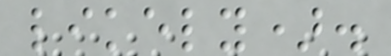likely).
